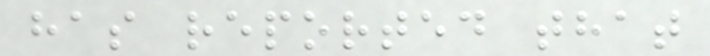has reported that
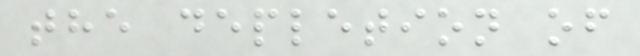the depletion of
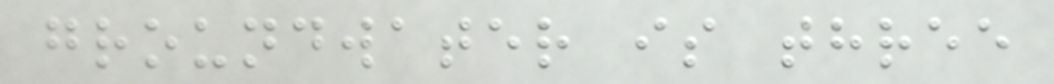groundwater is three
